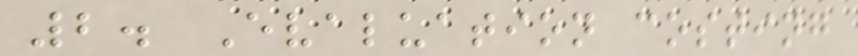2. Evaluation costing
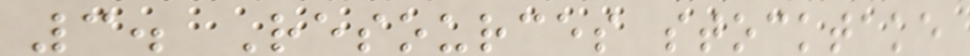3. Resources stocktake
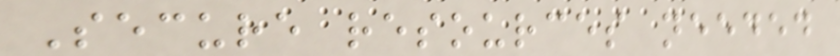Secure resources needed
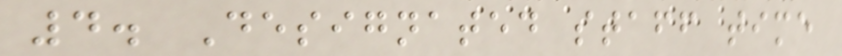4. Designated staff time
